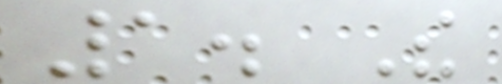1. The
